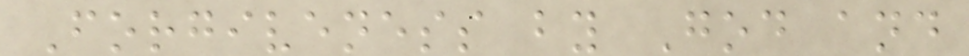Forgiveness by God and
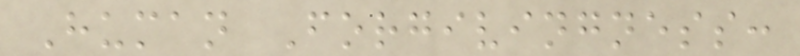Human Forgivingness:
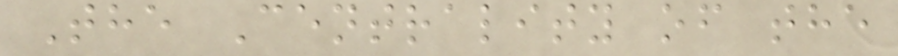The Centrality of the
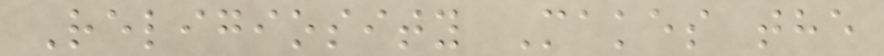Religiosity Makes the
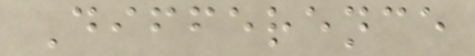Difference
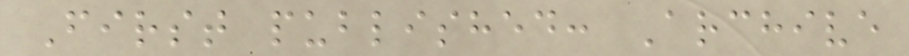First published: Archive
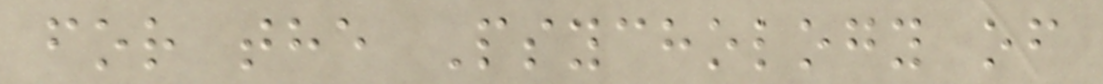for the Psychology of
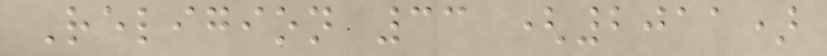Religion 33 (2011)
